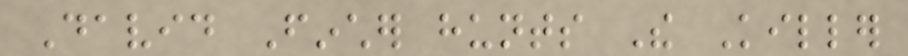David Fincher hunts The Killer
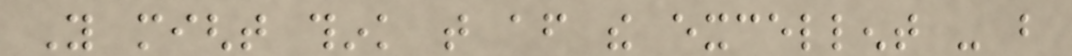You might think that after the excellent - but
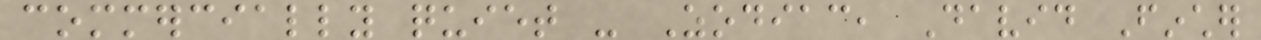commercially quiet - Zodiac, David Fincher
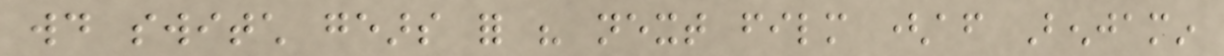would switch gears for his next film (after Benjamin
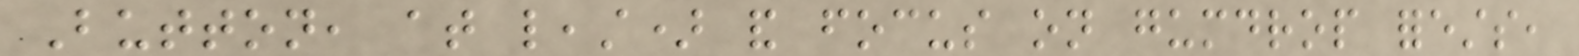Button, at least) and focus on gumdrop forests,
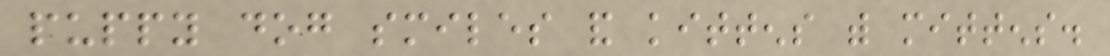puppy dog smiles and kittens with mittens.
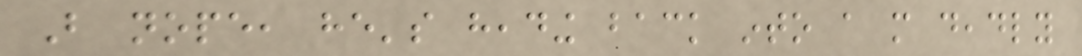But nope, he's heading back into a more deadly
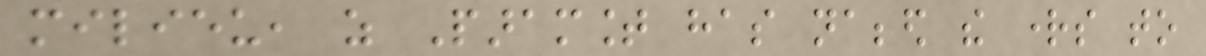milieu, as Paramount has nabbed the rights to
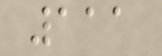111
